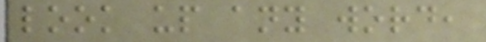look up any word,
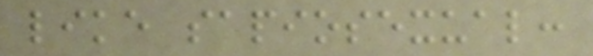like sapiosexual:
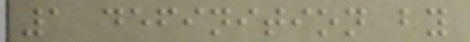1 definition by
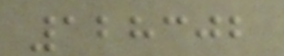128302
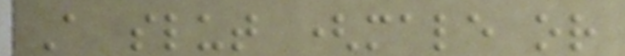A slut (male or
